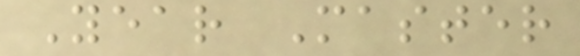Year Master
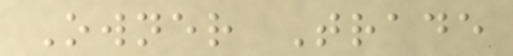Owner Trade
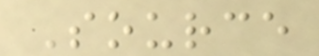Source
